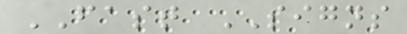FAST SIGNS
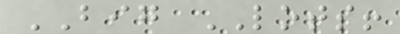BIG LOTS!
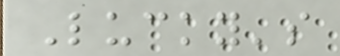Lucky's
